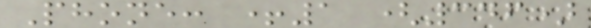Phone: +1 (346)
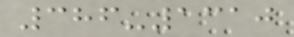386-1310
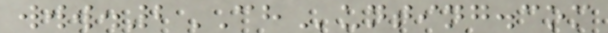www.2CHunting.com
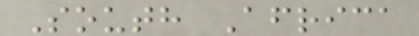South Africa
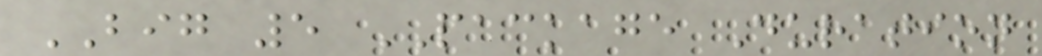BIG 5 PACKAGE Duration
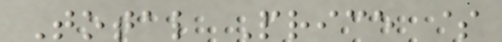Total Price $
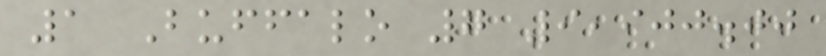1 Buffalo 7 9,900.00
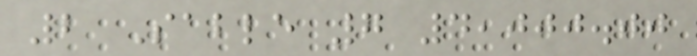2 Sable 7 4,000.00
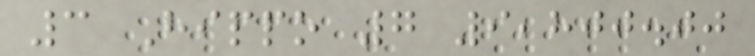3 Hippo 7 9,800.00
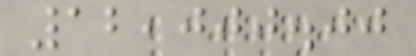12,000.00
